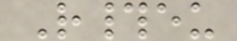R#eu
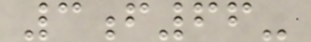3f66-
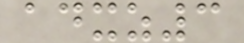adxz3
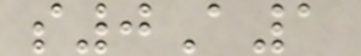s0A1
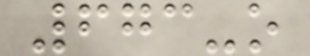673-o
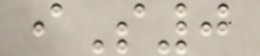iS0
